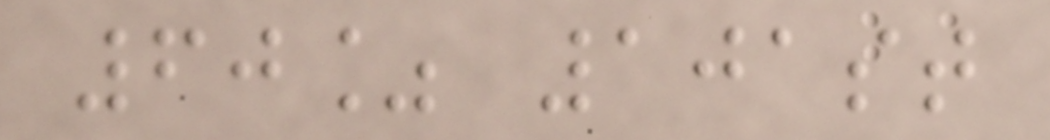60% 101st
